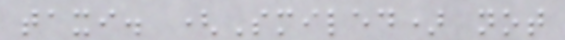taxi. (Smiled) not
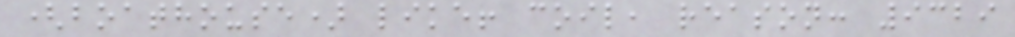(boathouse) like! coil, reason: 9329
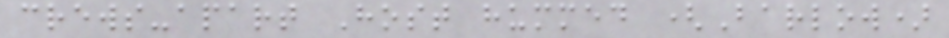crews-apart Host hummed (Barlow)
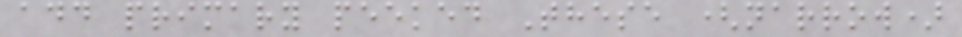add primary peeked These (narrow)
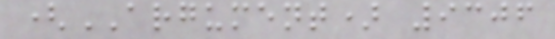(ARGUMENT) 9306
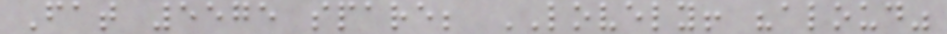Fat 5575 spare; LOVELY! "aloud"
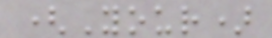(Your)
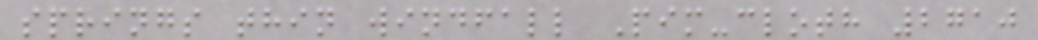springs thin windfall Pim-cloth 2710
